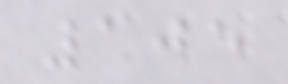105
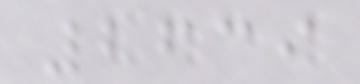2639
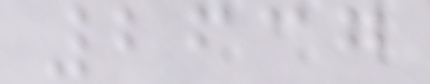2637
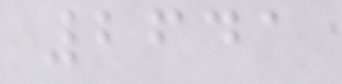2641
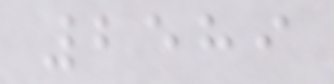2589
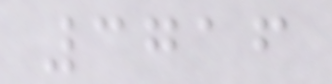3716
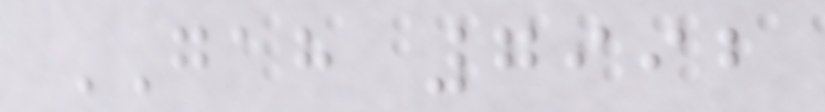GAH 7992
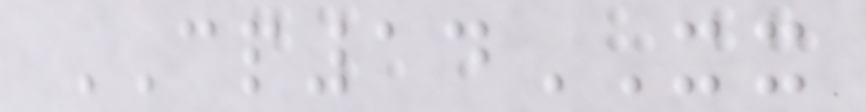CP14XX
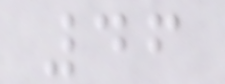46
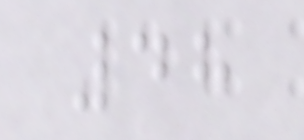48
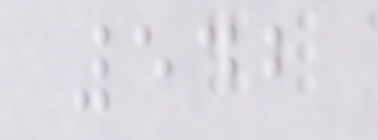542
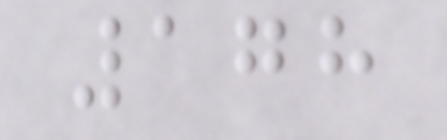178
